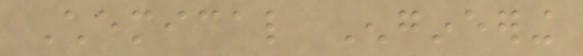Chemical Engineering
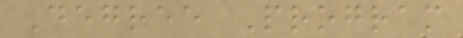Degree Program
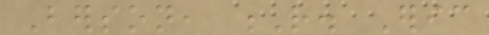Berson, R. Eric
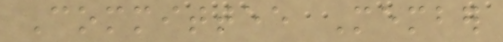Committee Member
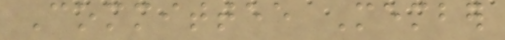Committee Member
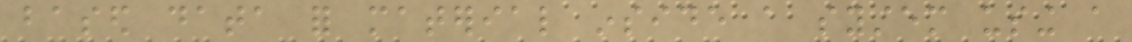based data for material inside a system using a
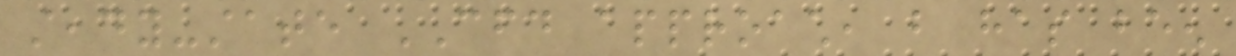steady-state CFD approach, but has been
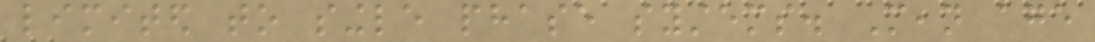limited to single phase systems. Mean age
